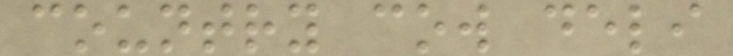country cow deli
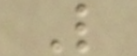L
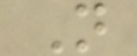N
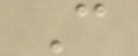C
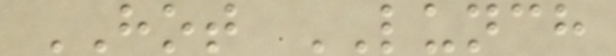HOT LUNCH
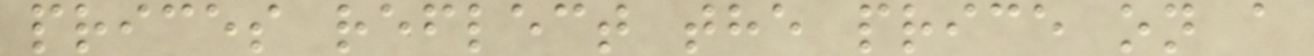prices reflect the price on a
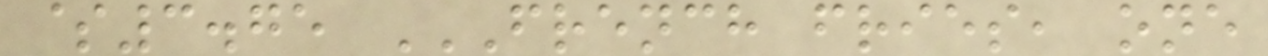$3.75 FRENCH FRIES, ONE
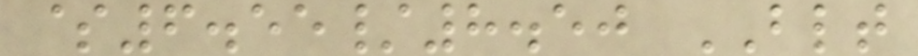$6.55/8.50 BLT
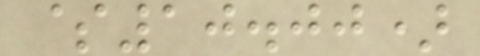$10.00)
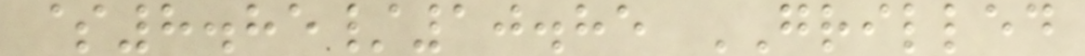$8.85/10.85 GRILLED
